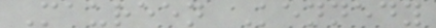Maureen Kennedy
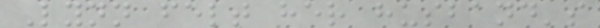Lynn felt her husband's
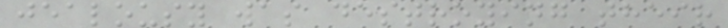jealousy was destroying their
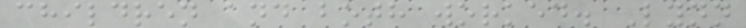children and both worked. Lynn
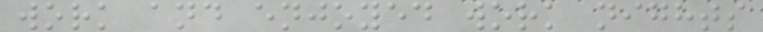work and enjoyed work nights
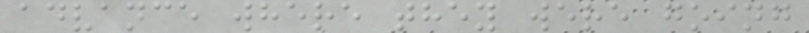advance where they were going
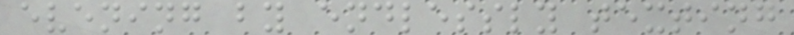evening by endlessly texting
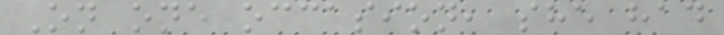On one occasion, she had
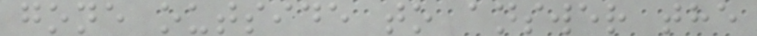gone outside to answer the
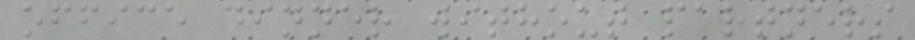office dinner without partners
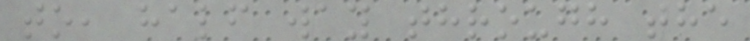to, half way through the
